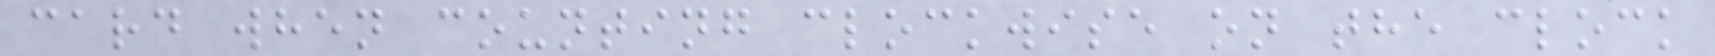card when counting clockwise on the clock
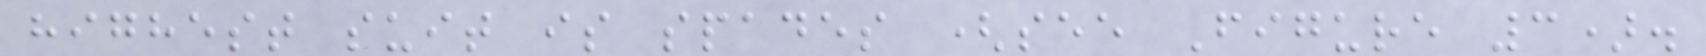highest suit is spades (see Figure 3).
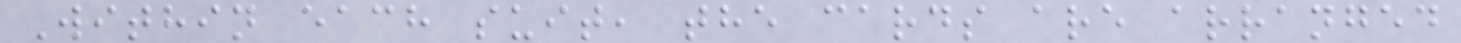Within each suit, the cards are arranged
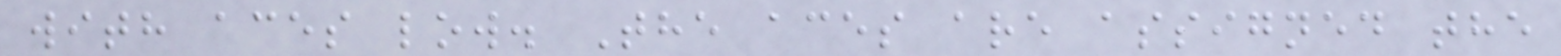with aces low. The aces are assigned the
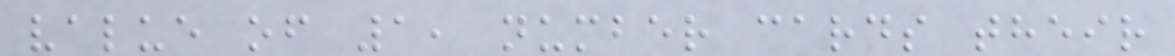value of 1, number cards their
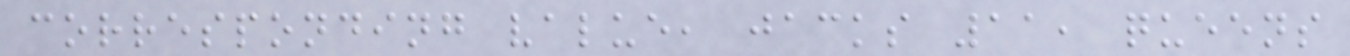corresponding value, jacks 11, queens
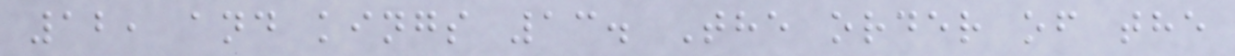12, and kings 13. The order of the
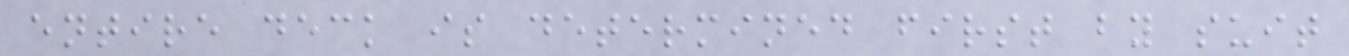entire deck is determined first by suit
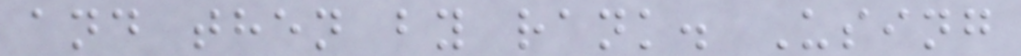and then by rank. Using
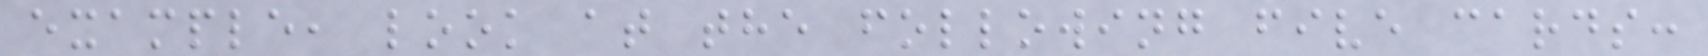example, look at the following five cards:
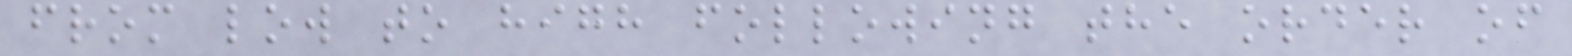from low to high following the order of
